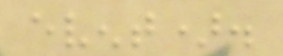event).
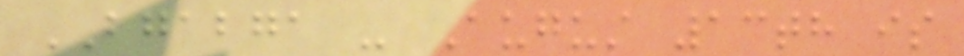BGABGA - August 13th is
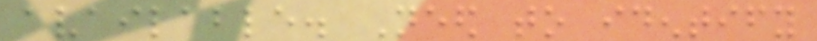available. Need to identify
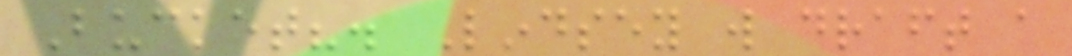Bucket?. Lindsey will draft a
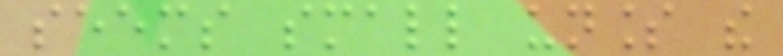seems small unless the
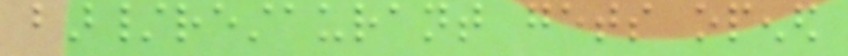bar/restaurant gets opened
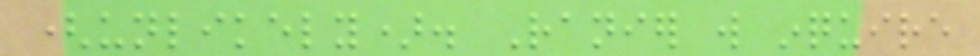(unlikely). Ranier will inquire
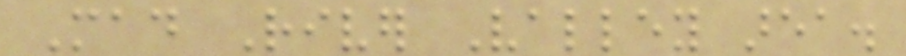Mad River Valley area.
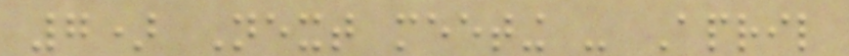7) Next meeting - April
